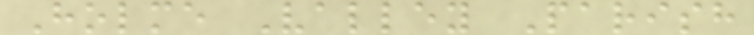Holme Valley Parish
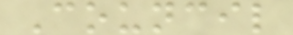Council
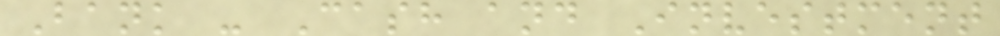Bank - Cash and Investment
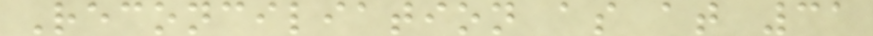Reconciliation as at 31
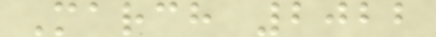March 2022
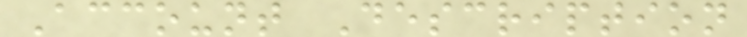Account Description
